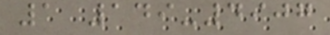1 149-4907
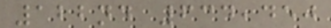122nd 634,450
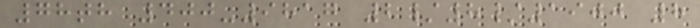78th 400-9817 2/8/1900 8
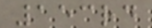153rd
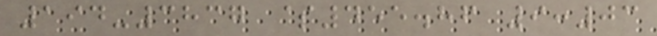194-3837 $455.86 9:03
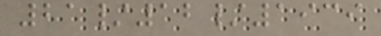21/12/1939
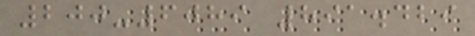200-6089 891.429
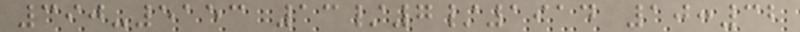390-5153 13/7/1914 10:32
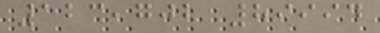123,702 89994
